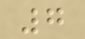7
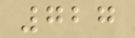727
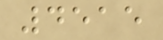4515
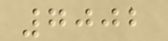7002
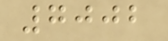7002
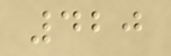420
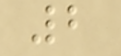2
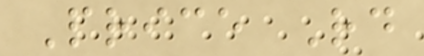Price Rd
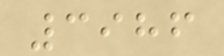3986
